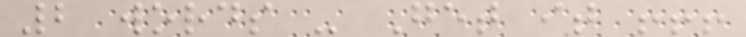2 words - Get it !!!
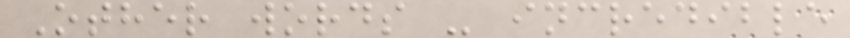Other words - incredible
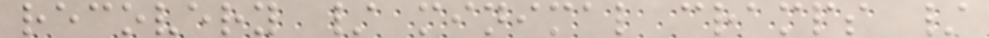recovery / minimal cramps /
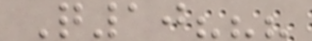Q10???
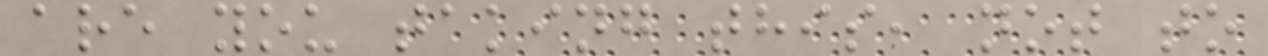are you taking this, not to
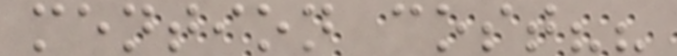mention cost??
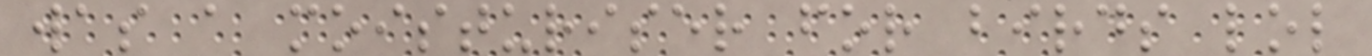was a moisturiser for birds lol
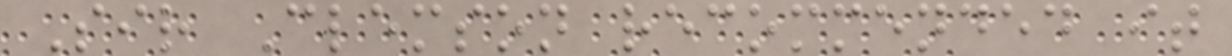Sir Clemson recommended it
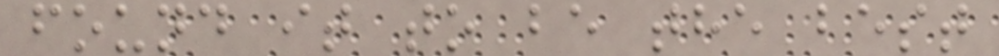found it to be the best
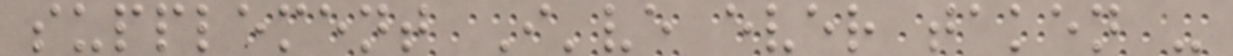supplement I've ever taken -
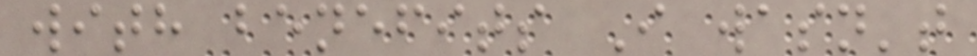with benefits I wasn't
